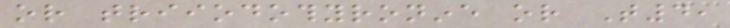or triiodothyronine or T4,
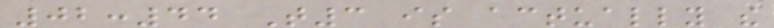02:44 T3 is actually the
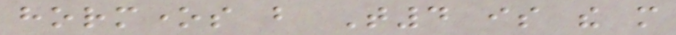hormones but T4 is the more
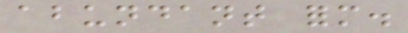abundant form.
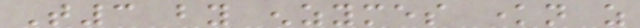T3 by enzymes known as
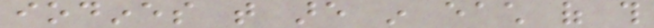iodines that are in each of this
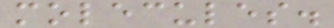molecules.
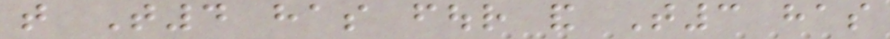that T4 has four and T3 has
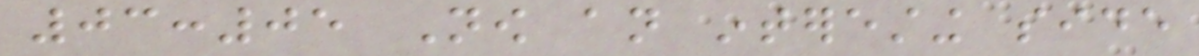03:05 Now an interesting side
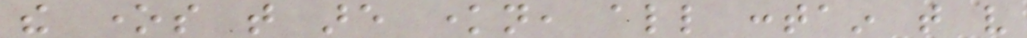the ones that are known, all contain that very
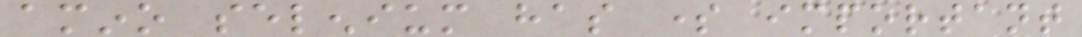amino selenium has some important
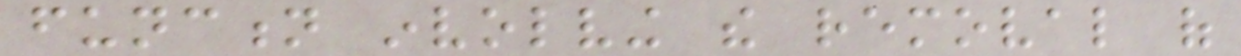function involving the removal of
